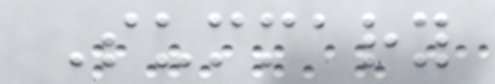Summary
